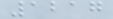1217
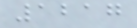1217
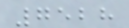7528
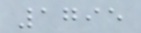1795
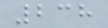238
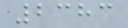2383
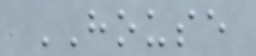HOUSE
